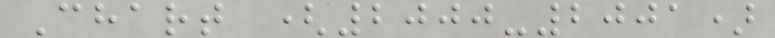Chart (2000-2001)
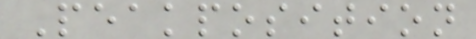Peakposition
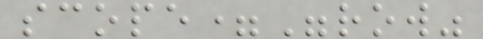scope="row"
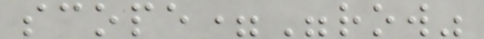scope="row"
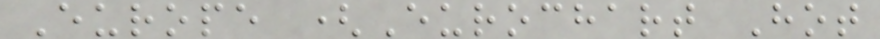Europe (Eurochart Hot
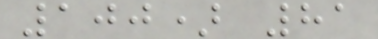100) 81
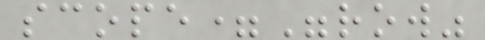scope="row"
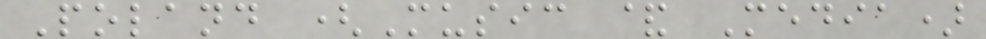Poland (Music & Media)
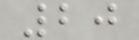20
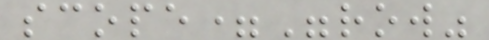scope="row"
